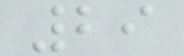29
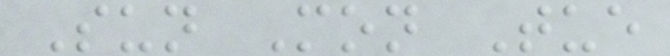Sun Mon Tue
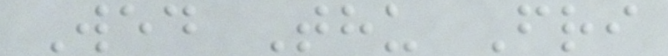Wed Thu Fri
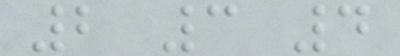2 3 4
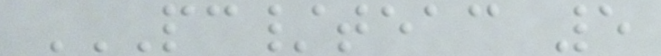PC/TEAC 5
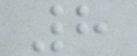8
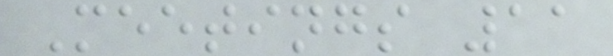Meetings 11
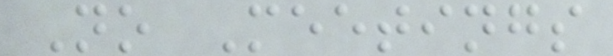No Meetings
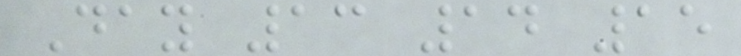Day 13 14 15
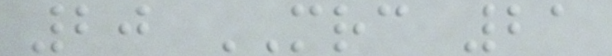20 MRC 21
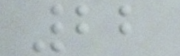22
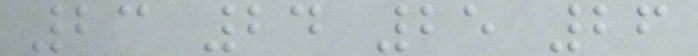23 24 25 26
